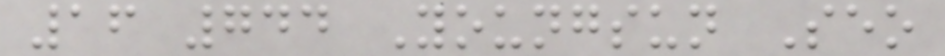16 744 Youngsun Seo
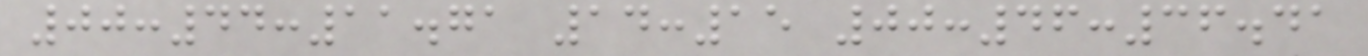00:44:11.71 14:15 00:46:36.41
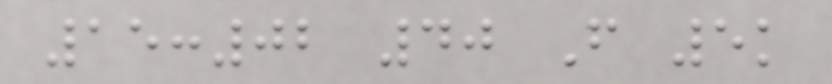15:02 40 F 5k
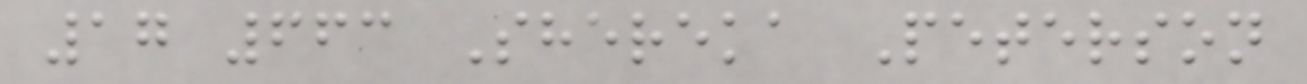17 663 Shereka Peterson
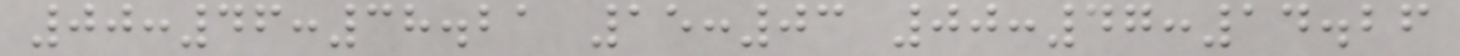00:46:38.21 15:03 00:47:14.26
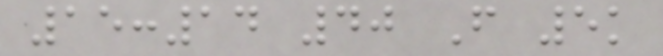15:14 40 F 5k
